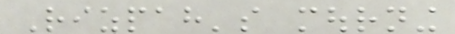Rizpah's mourning
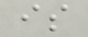is
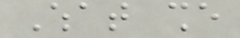What she
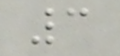3
